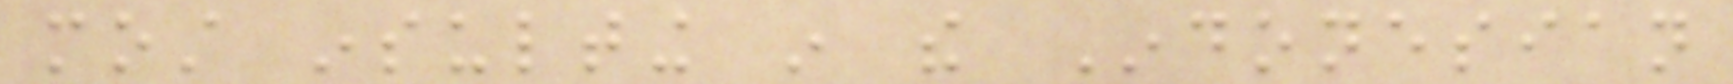most insulting in the Indonesian
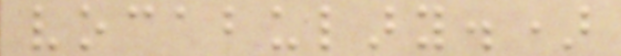vocabulary.)
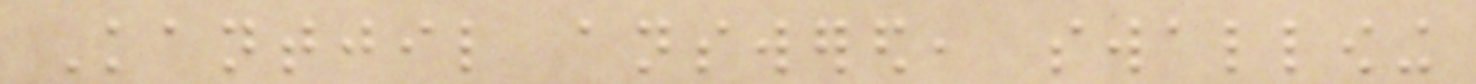Kantjil answered, swallowing
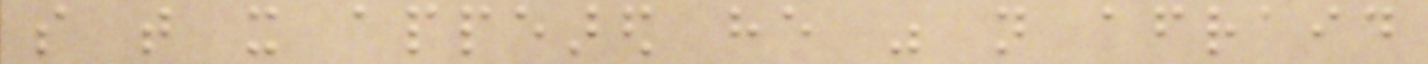so that it appeared he was not afraid
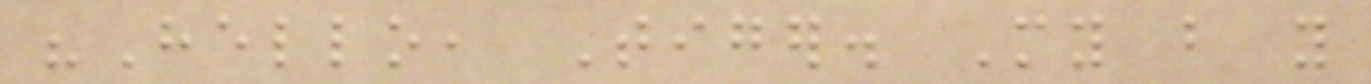"Hello, Tiger. My but you
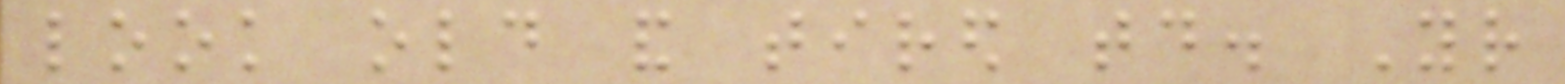look old and tired today. Your
